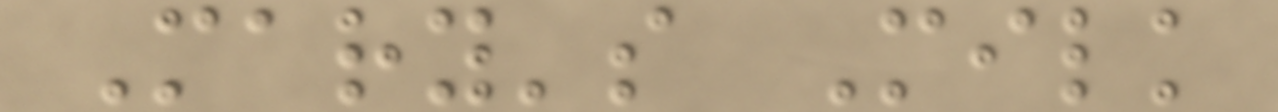Mary's Milk
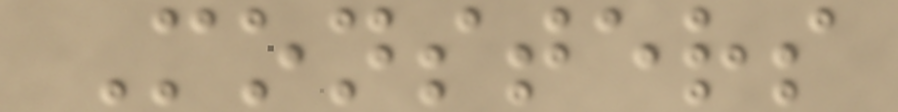Monsters
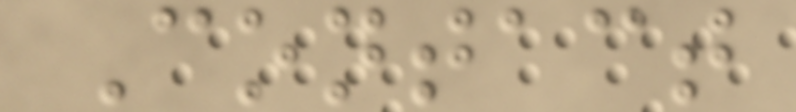Contact
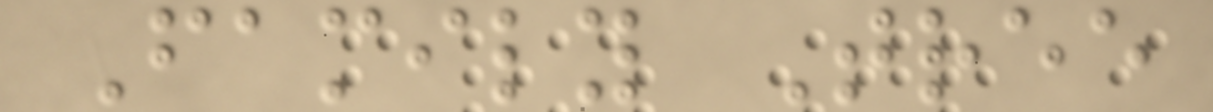Family Tree
